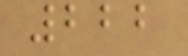222
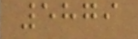5879
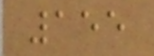155
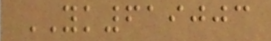YK619003
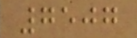7507
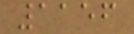1156
